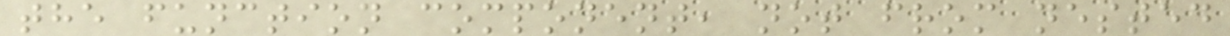the function component, not from nested
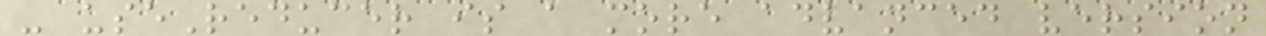- useReducer is a more advanced version
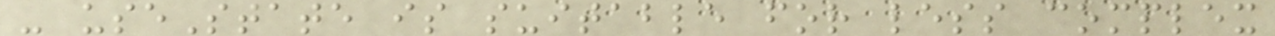- useState is suitable for less complex
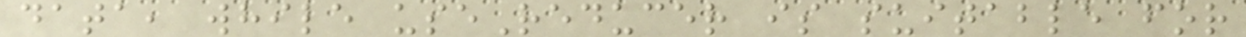data, while useReducer is suitable for
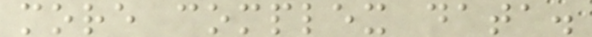more complex data.
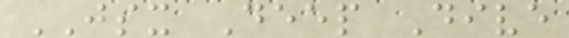JSX Deep Dive
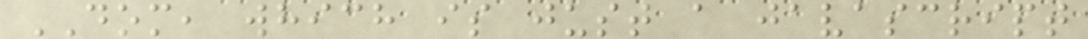DOM, which is just a javascript
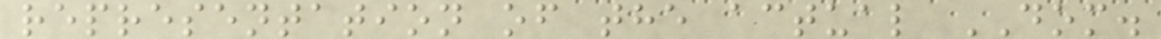representation of the actual DOM.
